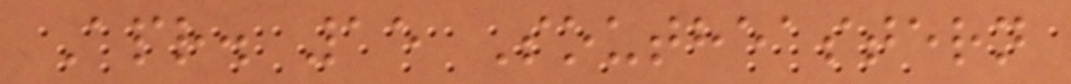Apr. 15 Southeastern
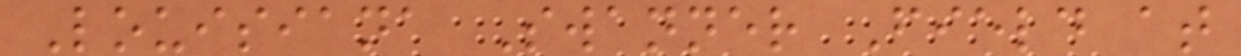Louisiana Swanner Field at
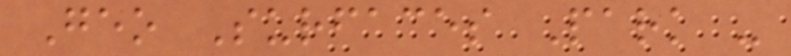Geo Surfaces Park -
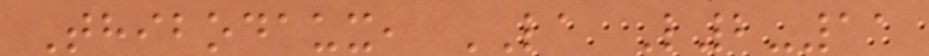Thibodaux, LA L2-11
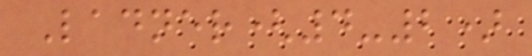Ladner(4-2)
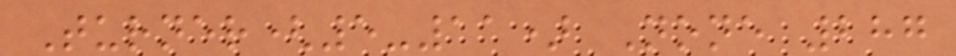Turner(5-11) None 287
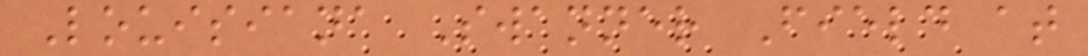Louisiana Swanner Field at
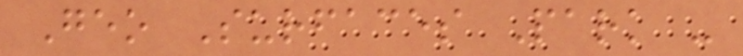Geo Surfaces Park -
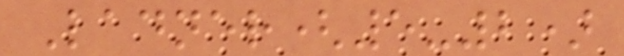Ladner(5-2)
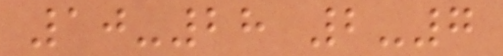10-28 2-7
